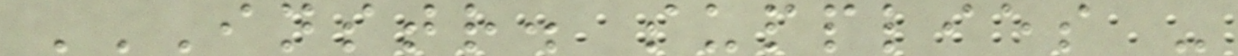INSTR. SUPPLIES -
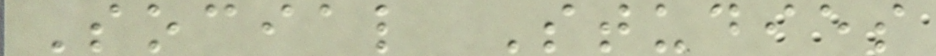Social Studies
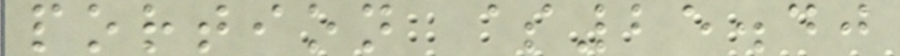portion $25.40
